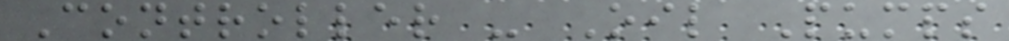Controller - Oil Pumps
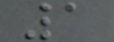1
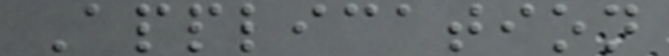Application
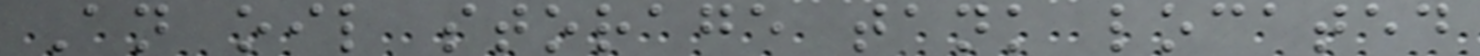An oil storage tank located
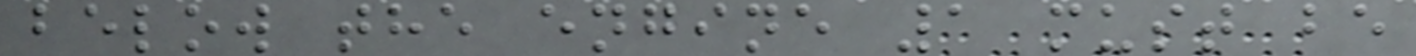below the engine 1 must be
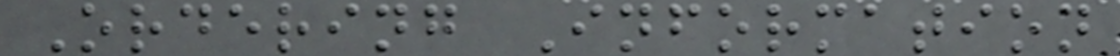Ordering Information
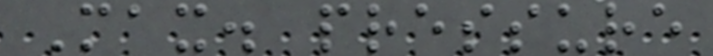Max. pressure
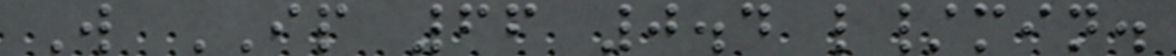W IP 66 0.4 l/min.
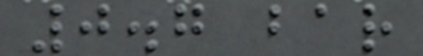0.7 bar
